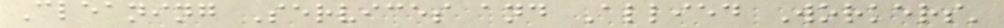Cleaning Services and Allied Workers'
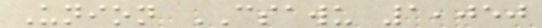Union CSAWU 1,050
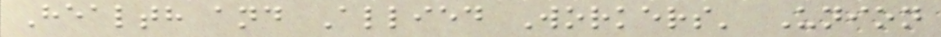Health and Allied Workers' Union
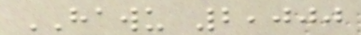HAWU 2,000
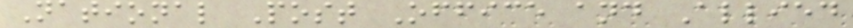National Post Office and Allied
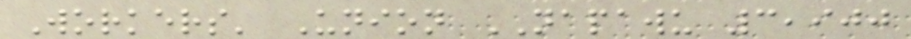Workers' Union NAPAWU 3,900
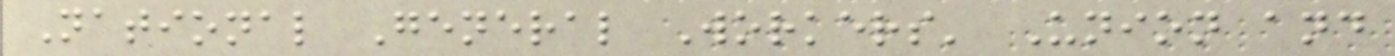National General Workers' Union and
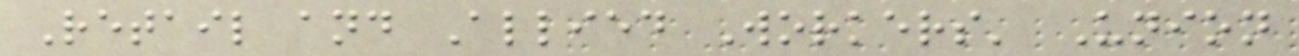Retail and Allied Workers' Union
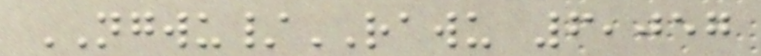NGWU/RAWU 6,057
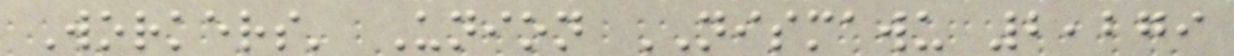Workers' Union NISMAWU 2,279
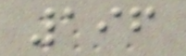196
